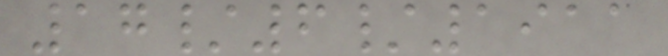17/6/1911
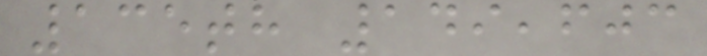135th 149,603
